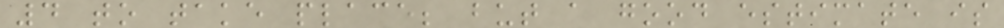4 to take place; but a good estimate is
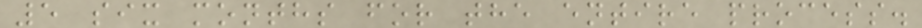5 six months for the entire process.
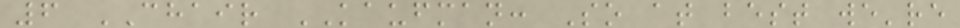6 CHAIR KAUFMAN: So at best we're
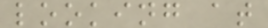looking at
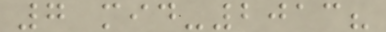7 mid-2013?
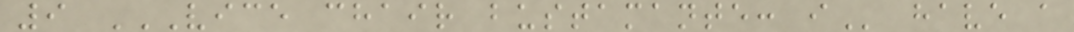9 VICE CHAIR BUSTAMANTE: I have a
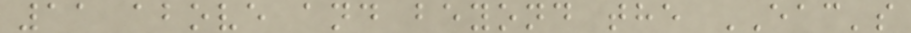11 above and beyond the EAC's
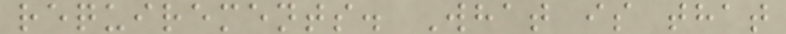requirements. What is that
